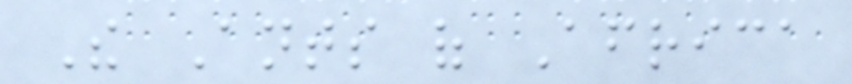The Ants of Africa
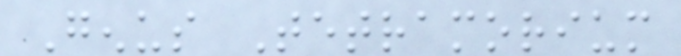Genus Tetramorium
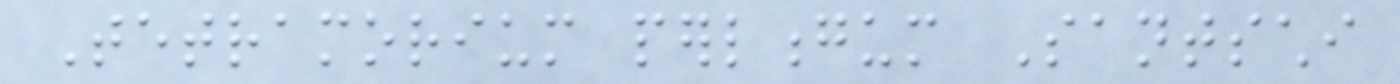Tetramorium perlongum Santschi
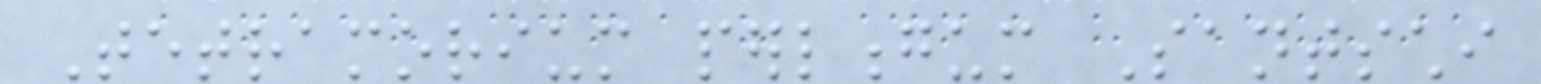Tetramorium perlongum Santschi
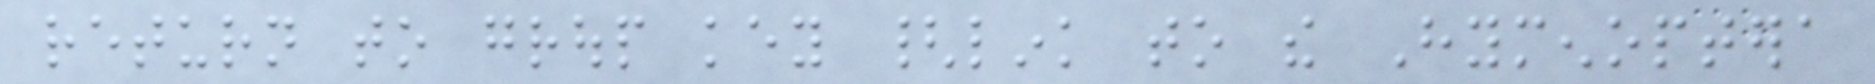return to group key {link to the Hymenoptera
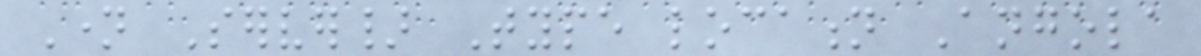Name Server} Type location Angola
